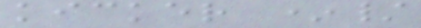kicker */
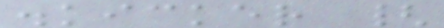.kicker {
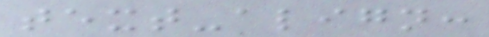text-align:
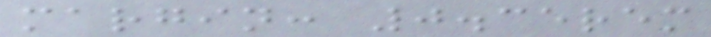margin: 0.35rem
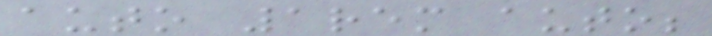auto 1rem auto;
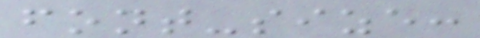font-size:
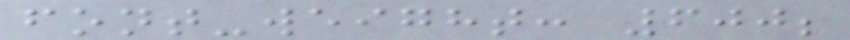font-weight: 600;
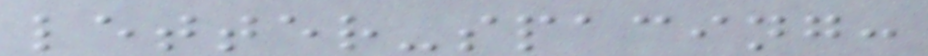letter-spacing:
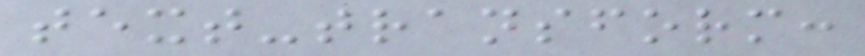text-transform:
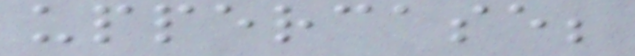uppercase;
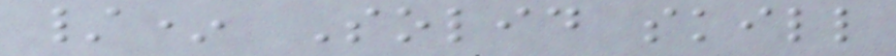/* Solid skill
